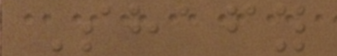Shafy
